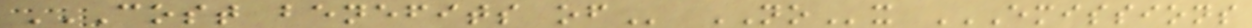COST BENEFITS OF NOx EMISSIONS
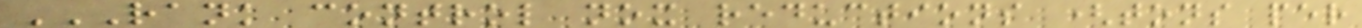RANK CONTROL NOX REDUCTIONS (TONS PER
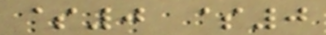$0 $0
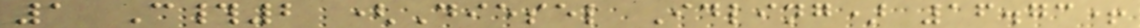1 C#2 (Diesel Idling) 16.73+
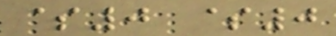$0 $0
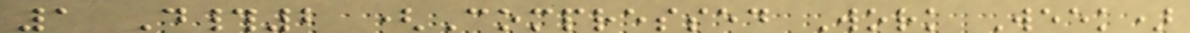1 D#2 (Compressed Work Week)
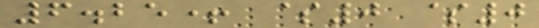6.25+ $0 $0
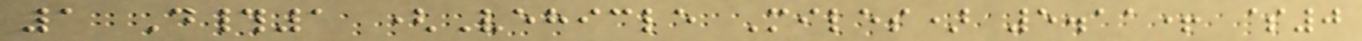1 D#1 (Vehicle Miles) 5.11+ $0
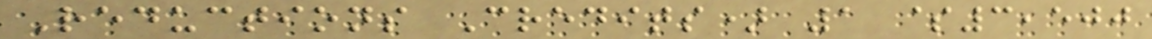Reductions Credits) 1 $3,500
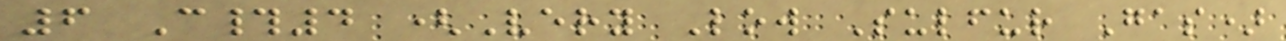6 C#4 (Very Low Sulfur Gas)
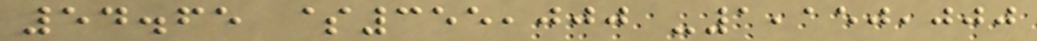54.65 $355,000 -1,150,000
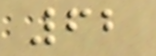62
